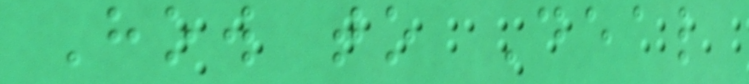How to Deal
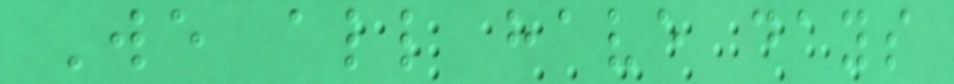We all have days
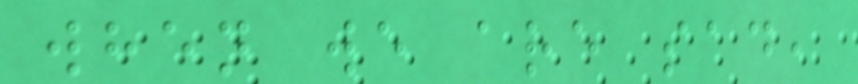when we are sad,
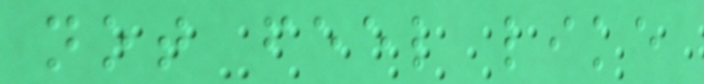not feel like
